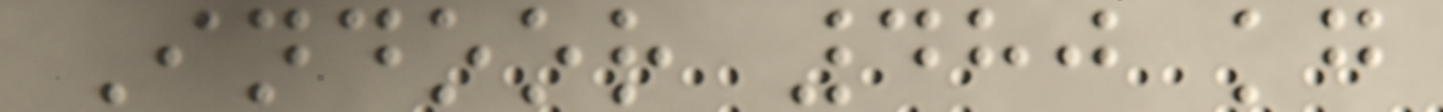Indoor 480 kg
